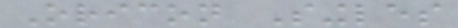Oricon Singles
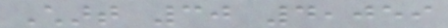Chart 30 4,059
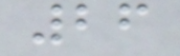26
